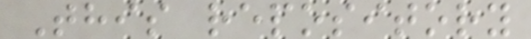This repository
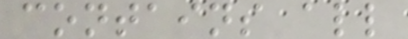contains all
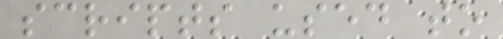scripts used to
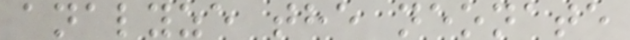analyze the neonate
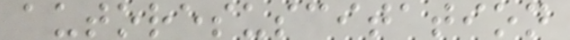autoresuscitation
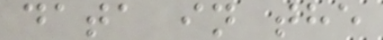data in the
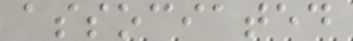associated
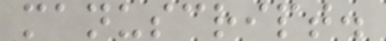manuscript.
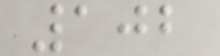102
